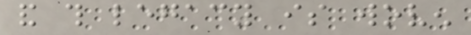and this legacy is woven
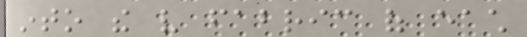into the very fabric of each
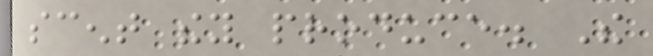scent they produce. The
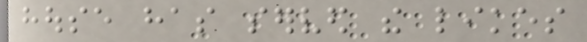house has served the likes
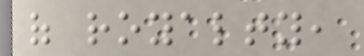of royalty,
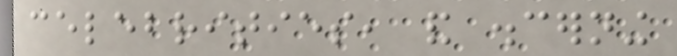celebrities, and discerning
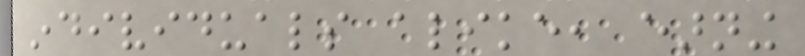individuals alike, earning
